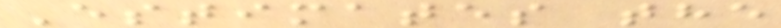Estimates the
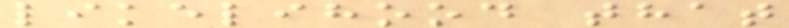likelihood that
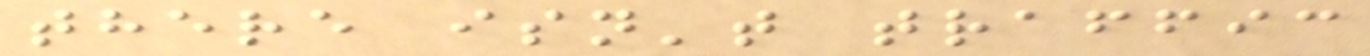there isn't traffic
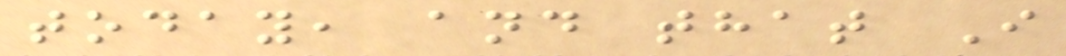today, and that I
